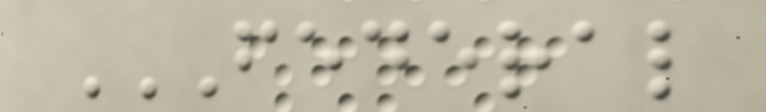FEDERAL
